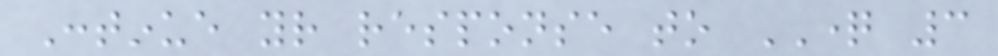Continue your response to QUESTION 3
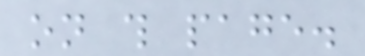on this page.
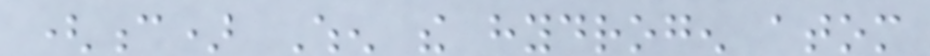(c) When the hydrogen atom
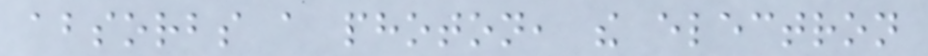absorbs a photon, the electron
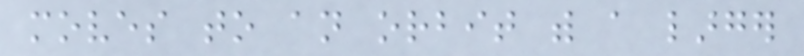moves to an orbit with a larger
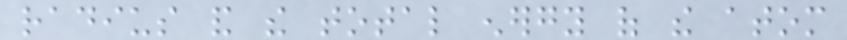radius and the total energy of the atom
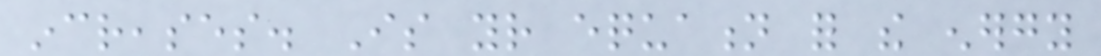increases. Is your equation for the energy
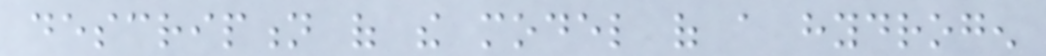description of the model of a hydrogen
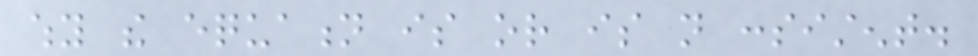why the equation is or is not consistent.
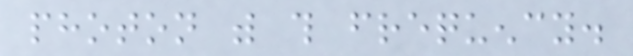photon with this frequency.
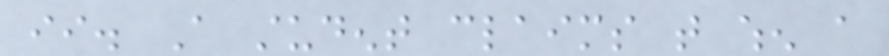ii. A student claims that when a
